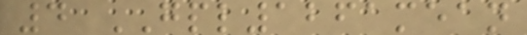4 GPL1261mean
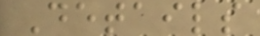Details
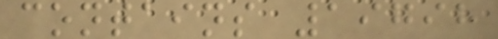contains 19798
